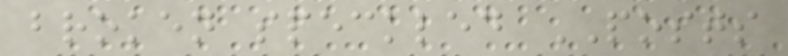broken speckled POSTS
